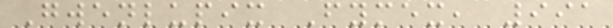Gwenlupix Fymex, 991
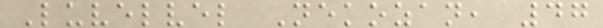Luvelvel Nekozan, 47
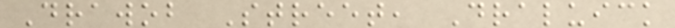Drawob Street, Draluick
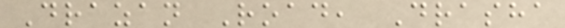Drazan Road, Drasha
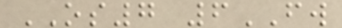OS7 6FW
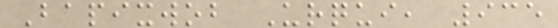Bapixwob Urqui, 935
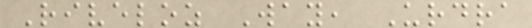Riveloz Way, Urdra
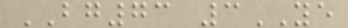BG73 3YE
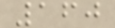160
